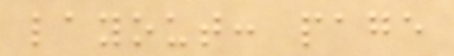layout: page
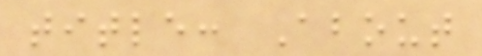title: About
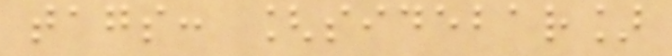tags: [sidebar]
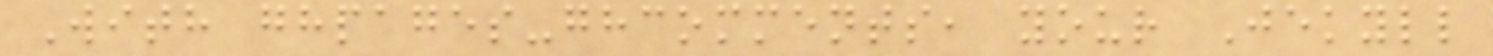With ghpages-ghcomments, your Jekyll
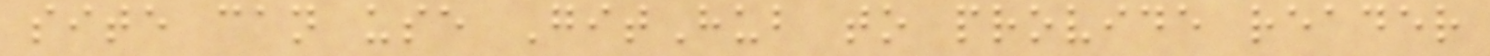site can use GitHub to provide reader
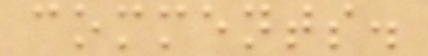comments.
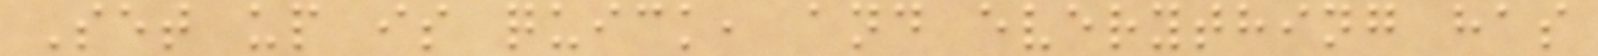Set up is quick, and everything has
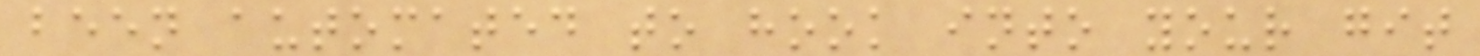been automated to hook into your git
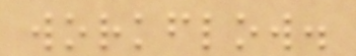workflow.
